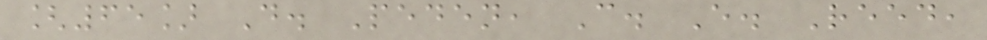[65] D. Peden, C. E. Reed,
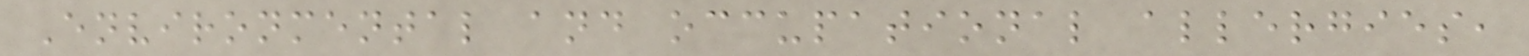Environmental and occupational allergies,
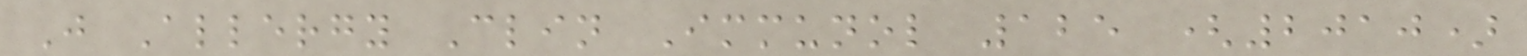J Allergy Clin Immunol 125 (2010)
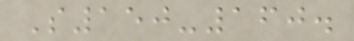S150-160.
